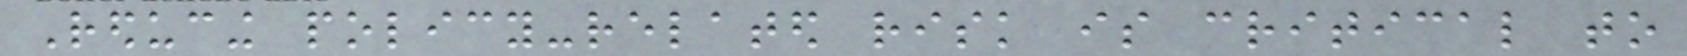Reducing policy-related risk is critical to
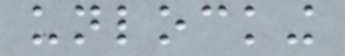unlocking
